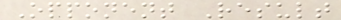Opponent Result
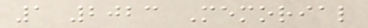1 2023 Memorial
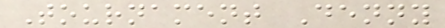Tournament Denny
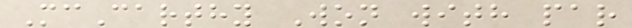McCarthy Won with par
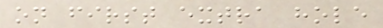on first extra hole
